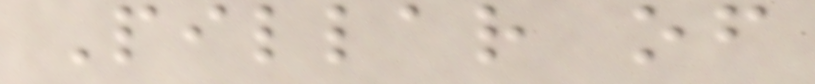Pillar of
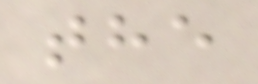the
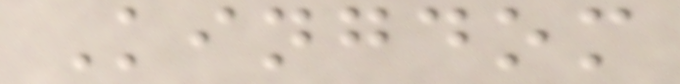Kingdom
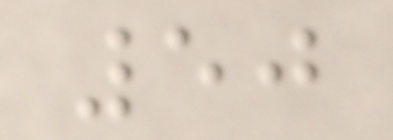50
